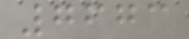7673
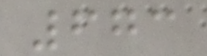673
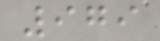979
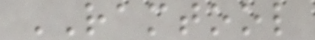RAMTOOL
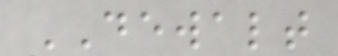DEWALT
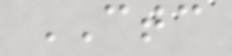CTC
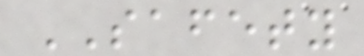SAFETY
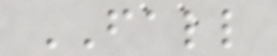FALL
